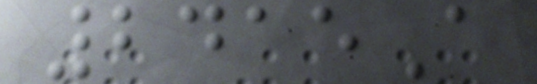2415A
